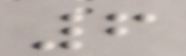6
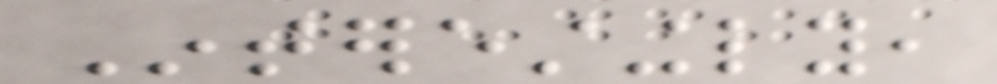Interestingly,
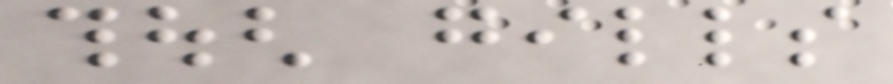though gills
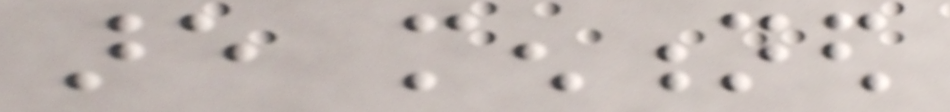are mentioned
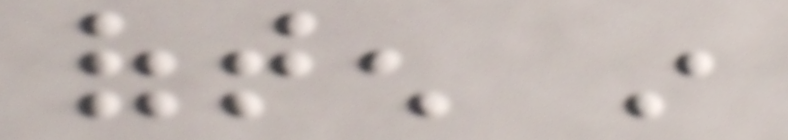often in
